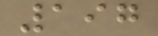197
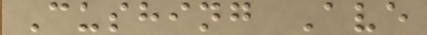Cushing Ave
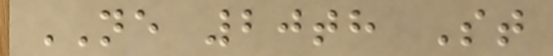NE 20th St
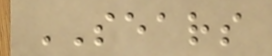SEARS
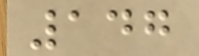147
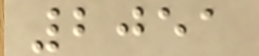2051
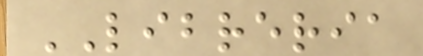LIBRERIA
